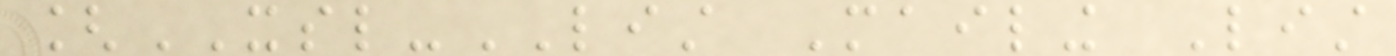[XSL-LIST Mailing List
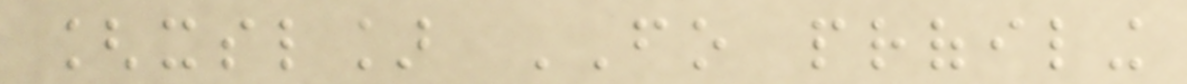[xsl] FO profiling
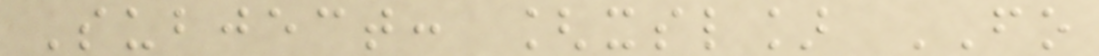Subject: [xsl] FO
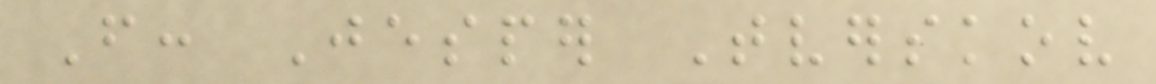From: Jesper Tverskov
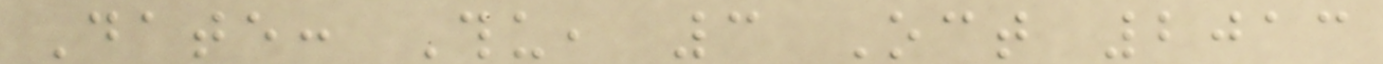Date: Thu, 3 Oct 2013
